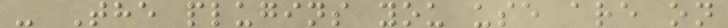- The plugins you use are on
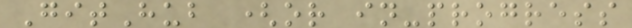GitHub (or in-progress
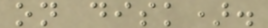on disk).
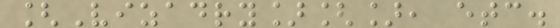[Vizadry][], etc.
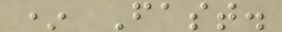* Fast.
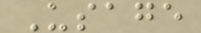Usage
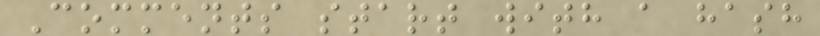Comments start with a hash
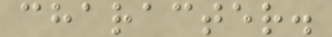character.
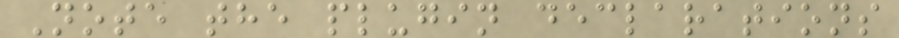Note the plugin declarations
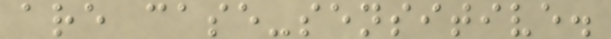are case-sensitive.
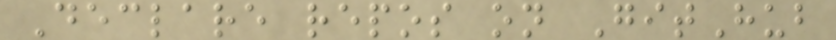Declare repos on GitHub
